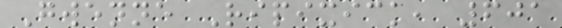Gwenne Ripixick, 601
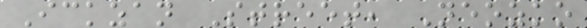Ickzan Street, Neozko
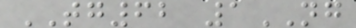TG62 1NG
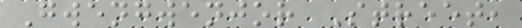Gwengwenjor Street,
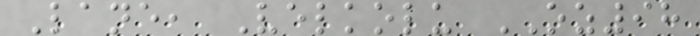Lane, Velkolu OZ98
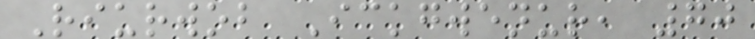Riurwob Ickgwenur, 70
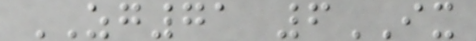ZG71 6IX
